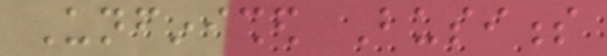Unfinished Business
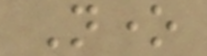None
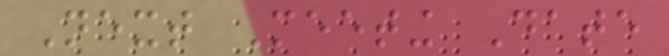Next Meeting Date
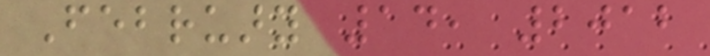February 14, 2012
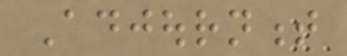Adjournment
